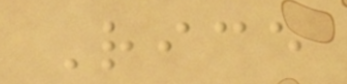Rice
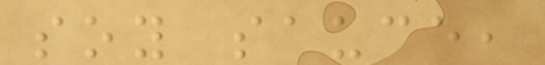soy sauce,
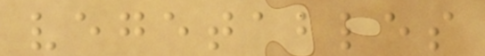vegetables
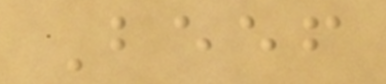Beef
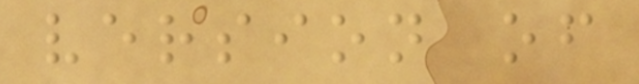version of
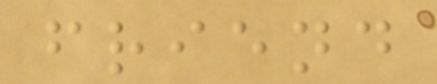friend
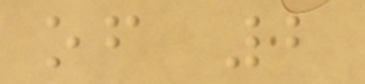of 2
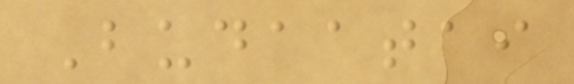Budaatai
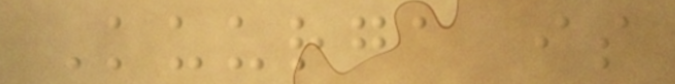Kuurga is
